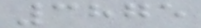3875
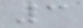3
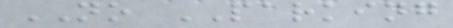NO PARKING
